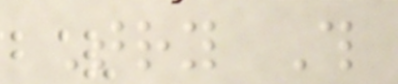Try This
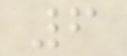6
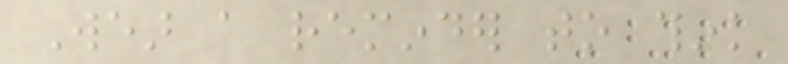Wear a reminder to think
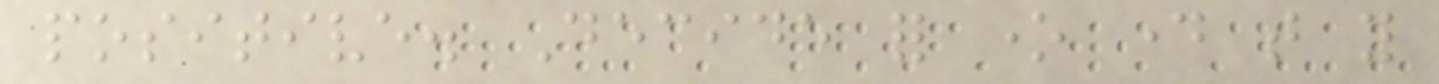positive. Decide for one day that you
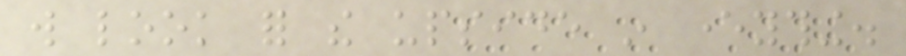will look for the upside in everything.
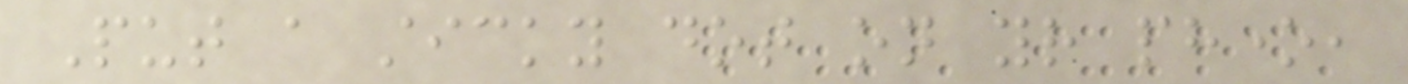Put a sticky dot on your phone,
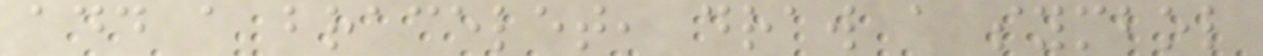add a bracelet, draw a symbol
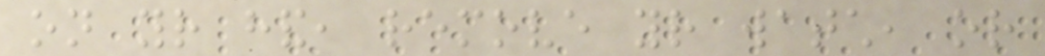on your hand, remove your watch, or
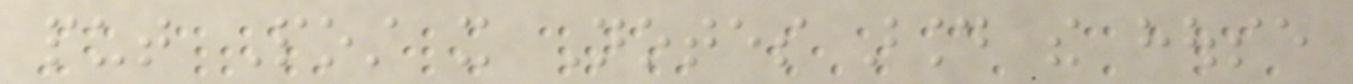put Post it Notes around the house
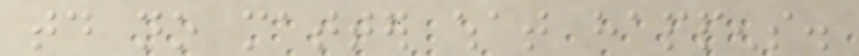today no matter what happens.
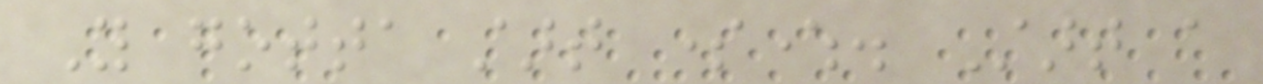You gotta start somewhere. Start a
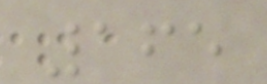165
